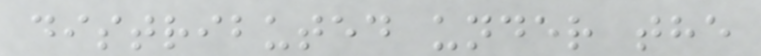distributed under the
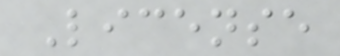License
